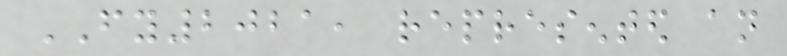FY2021, represented an
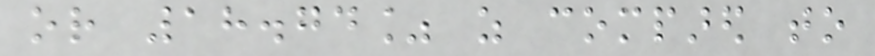or 18.74% as compared to
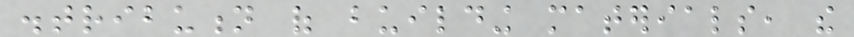distribution of building materials, the
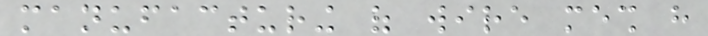manufacturing of wire mesh have
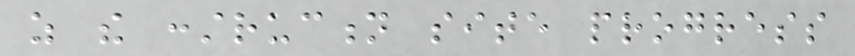as the construction site progress
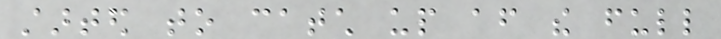started to catch up after the full
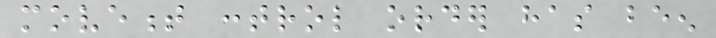movement control order has been
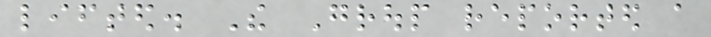lifted. The Group reported a
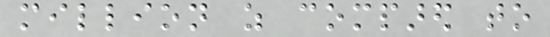million as compared to
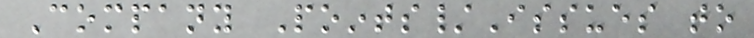Company Points/Issues to
